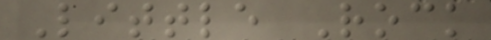Little Rock
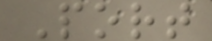Port
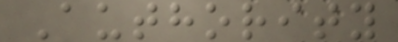Authority
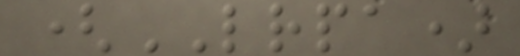(LRPA)
